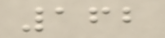162
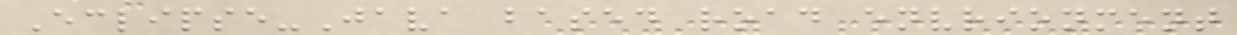Eclipse-Java based road envrionment
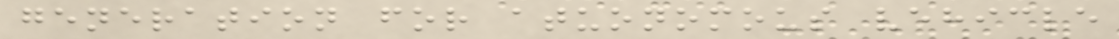generation for atuonomous vehicle
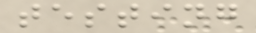testing
